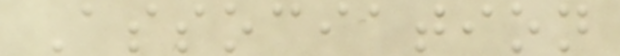Association
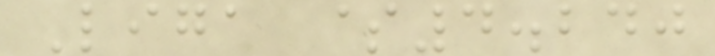Liga $4.240
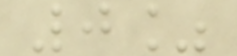0%
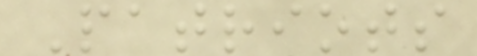Patriots
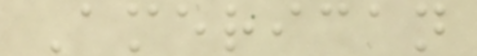American
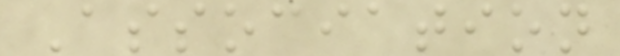Association
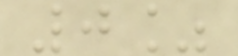0%
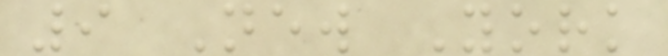9 New York
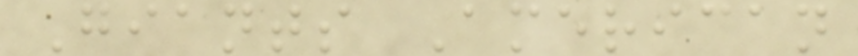Giants American
